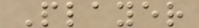Player
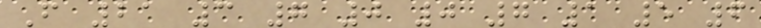F 21 3 7 0 0 7 1 5 6
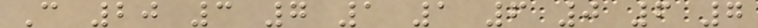C 20 3 7 1 1 6 0 6 7
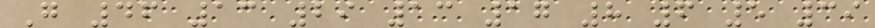G 46 13 29 13 17 8 6 5 39
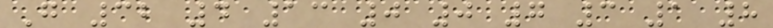G 32 4 13 0 0 7 3 1 8
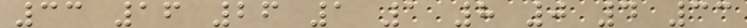33 16 26 1 1 8 0 4 33
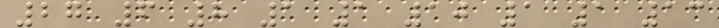27 6 8 1 1 10 1 1 13
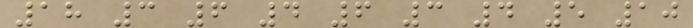18 3 6 4 6 3 4 5 10
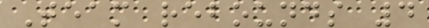Team rebounds 4
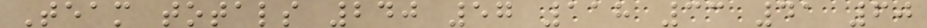Team totals 240 57 118 33 41 60
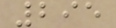295
